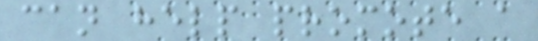can help promote a
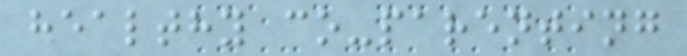healthy co-parenting
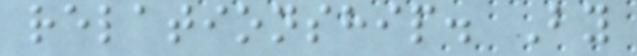relationship. By
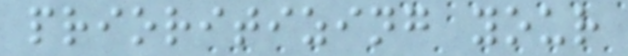prioritizing your
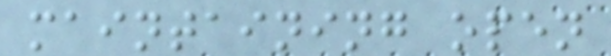maintaining open
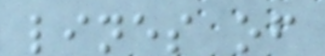lines of
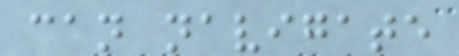can navigate
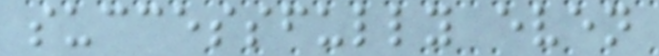successfully even
